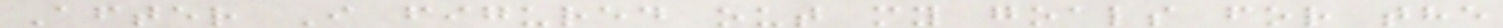After I figured out my goals for the
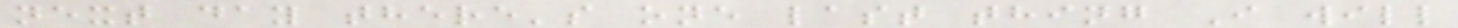next day there's one last thing I will
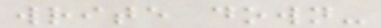write down-
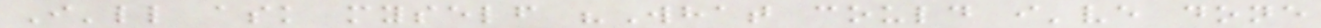I'll ask myself "What could i've done
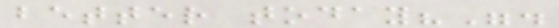better today?".
